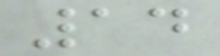14
